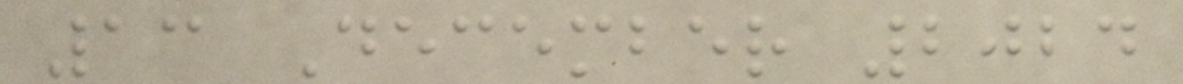13 December 2024
